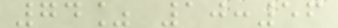74% 10:56
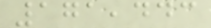171,443
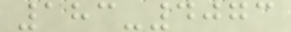183-4073
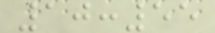10:55
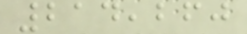214,260
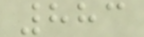883
